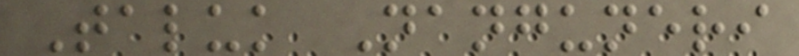Taluk Nanguneri
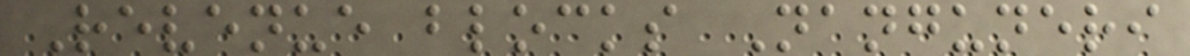Revenue blocks Nanguneri
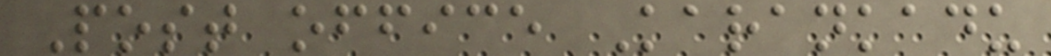Post office Karankadu
